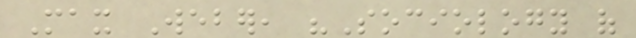Max Weber, "Sociology of
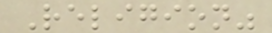Religion"
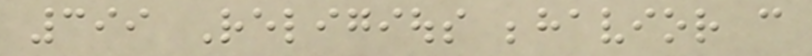399 Religious behavior can
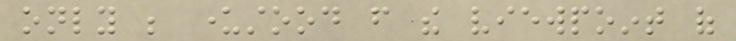only be understood from the viewpoint of
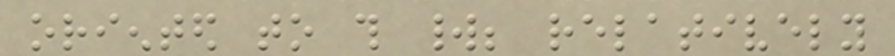oriented to this world; relatively
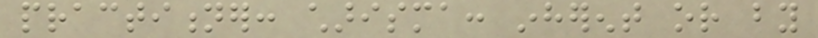practitioner: charisma: inherent or by
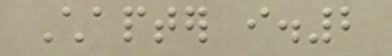Chapter i.2
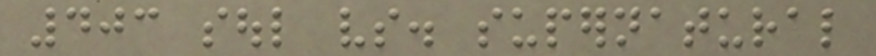403 soul vs. supernatural
